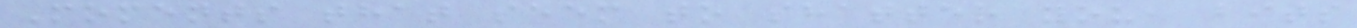Moments that seem to shatter you, bits
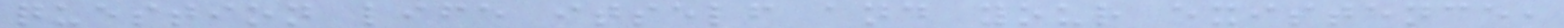question life itself and your existence,
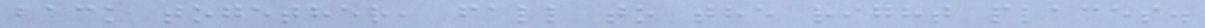back together, fall to the right places.
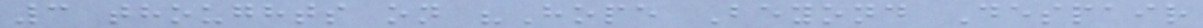3 thoughts on "Hope Beyond Despair
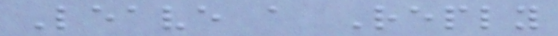Leave a Reply
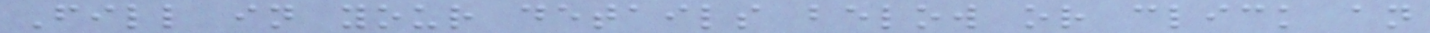Fill in your details below or click an
